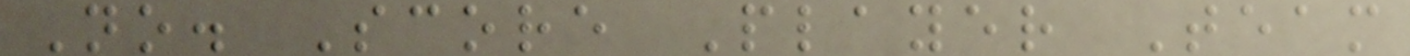No. Score Player Team
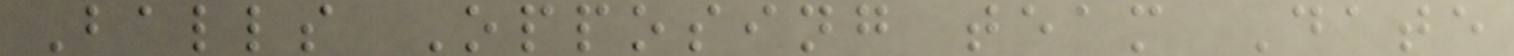Balls Opposing team Date
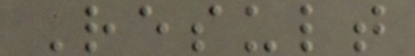Result
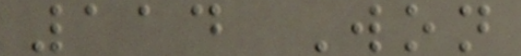114 Won
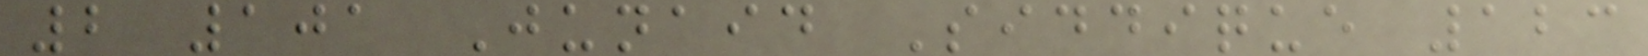2 101 Junaid Siddique 123
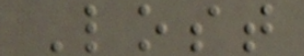Lost
